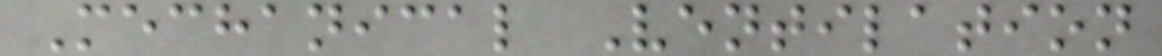Mechanical Ventilation
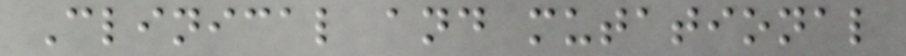Clinical and mutational
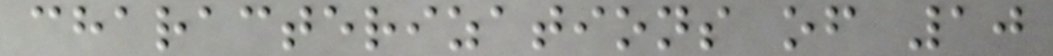characterizations of 10
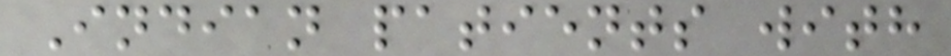Indian patients with
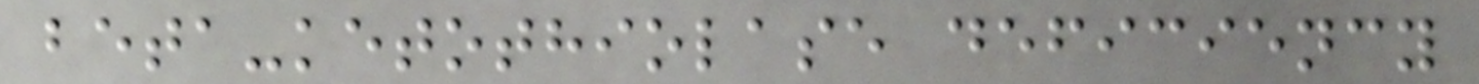beta-ketothiolase deficiency
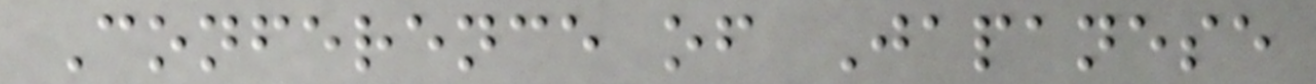Conference of Japanese
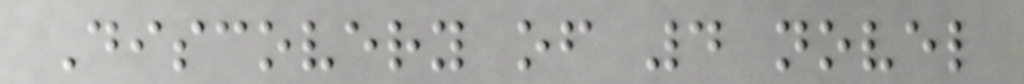Discovery of 4 novel
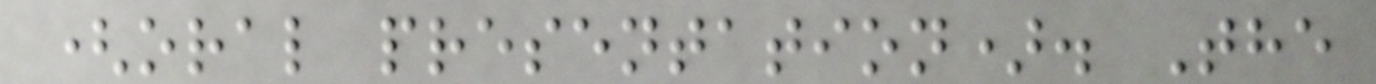(oral presentation). The
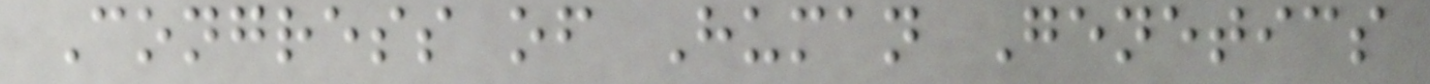Congress of Human Genetics
